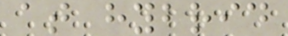at hybrid
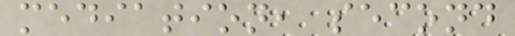mediation, second
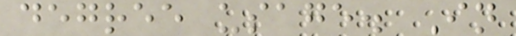degree usage. In
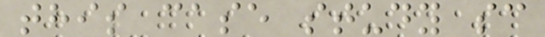this case study sc
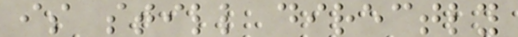is still directly
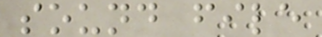sound file
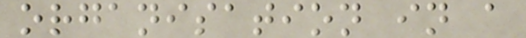organisation in a
